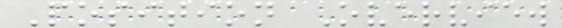Position Overview
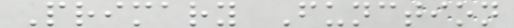Primary Function
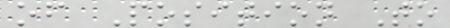of Position To
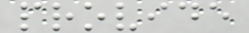provide
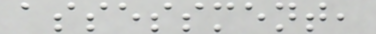assessment,
